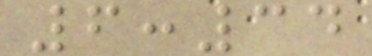6:34
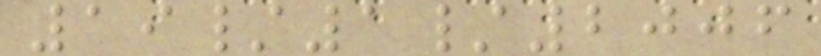19/1/2006
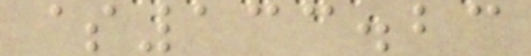$133.23
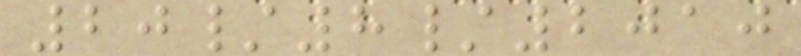20/8/2010
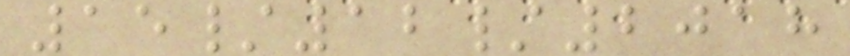15/12/2018
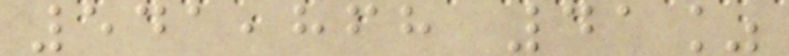541,868 41%
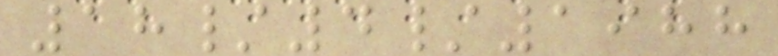18/4/1988
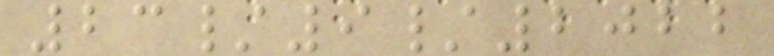23/9/2022
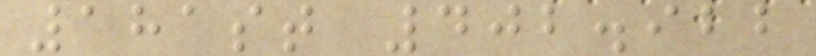181st 402.922
